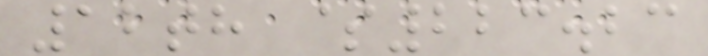12th $223.23
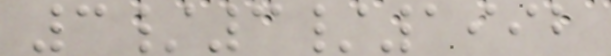3/3/1992
